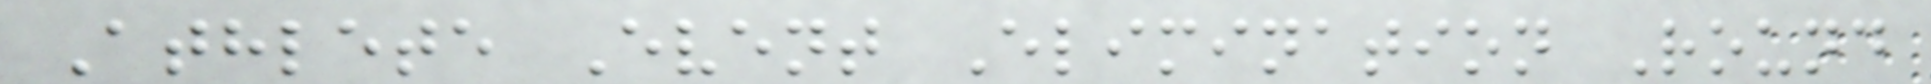Athlete Event Elimination Round
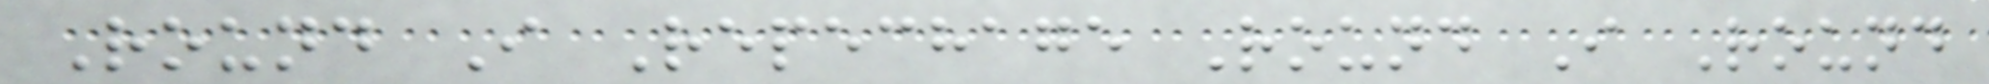Round I Repechage Round I Round
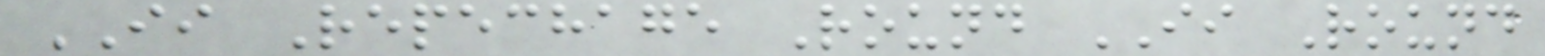II Repechage Round II Round
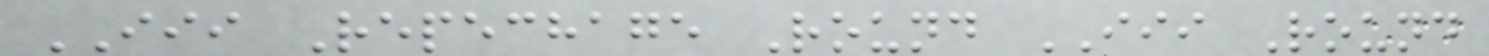III Repechage Round III Round
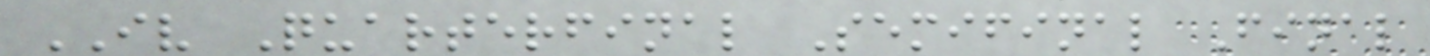IV Quarterfinal Semifinal Final
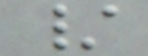/
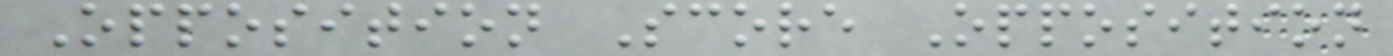Opposition Score Opposition
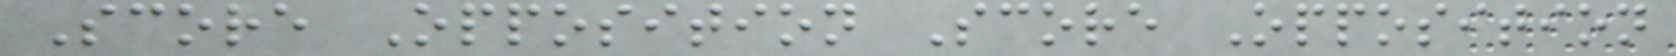Score Opposition Score Opposition
